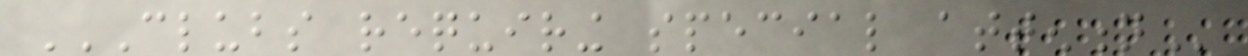CLUBS REQUIRING SPECIAL ATTENTION
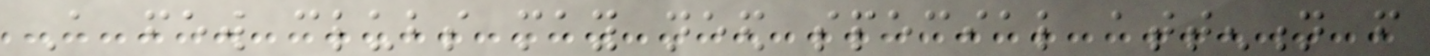A few clubs may need special attention from
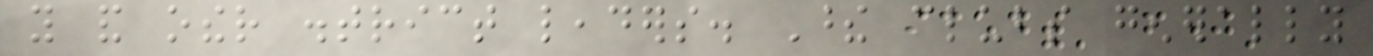you and other district leaders. These clubs generally
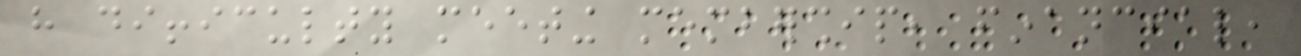have difficulty meeting membership, financial,
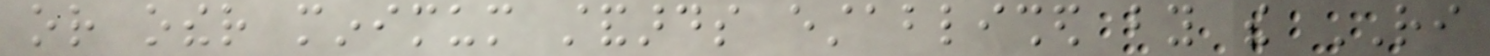or other minimum standards established by the RI
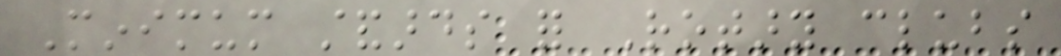Minimum standards for Rotary clubs
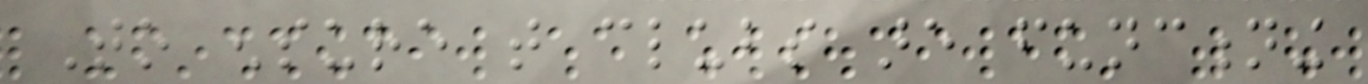To ensure that clubs are functioning
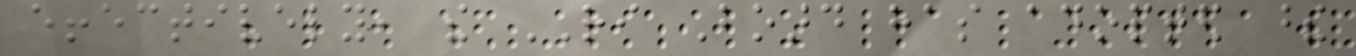effectively, the RI Board has adopted these
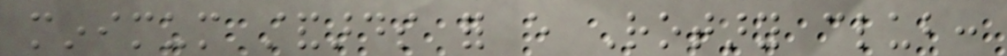minimum standards for every Rotary club:
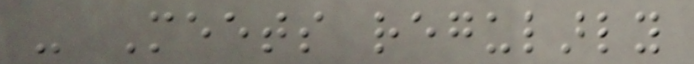- Meets regularly
